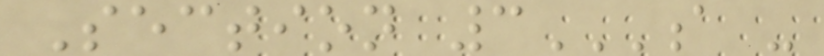Section 3A -
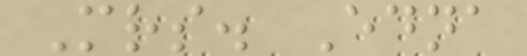Mrs. Edna
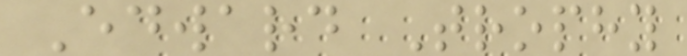Edward Trophy
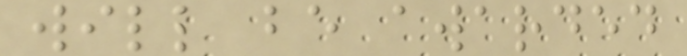will be awarded
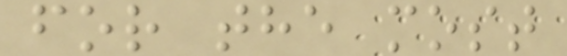for the most
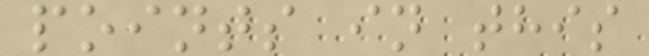points in this
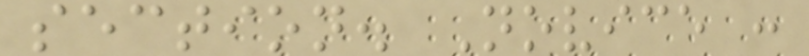section. Novice :
